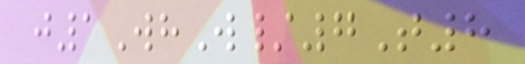j1WhW/7T8
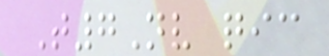T7Nv qic
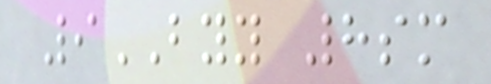9BYY 8sm
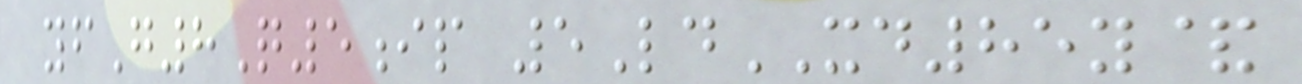yfG8Q5ip 5LdXD85y&
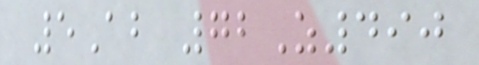5Ab 72Z490
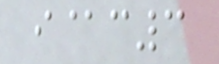i@c3
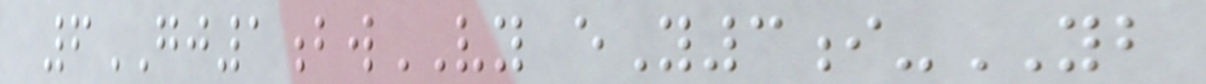6GJ1bwVY eY3i-YB
